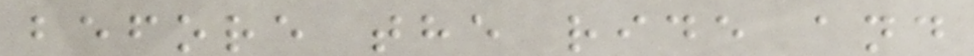before the ride and
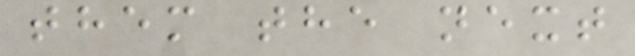them the next
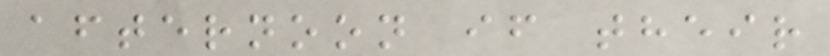afternoon if their
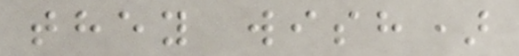they wish)
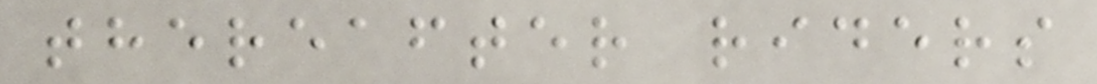thereafter riders
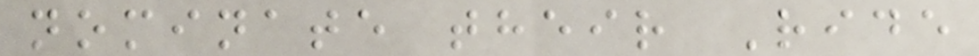nominate their Ride
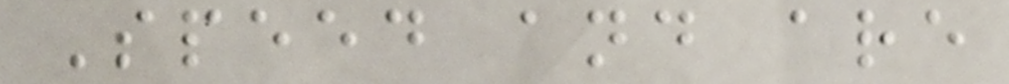Speed and are
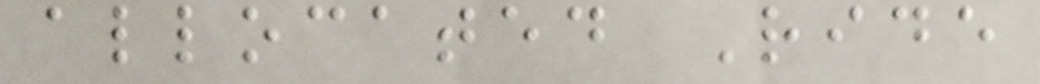allocated Ride
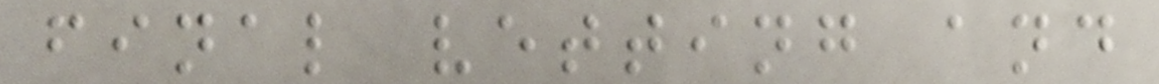final vetting and
